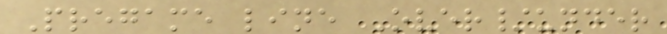Pregame line Over/under
